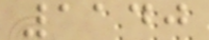1140
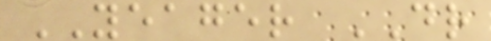YEAGER DR
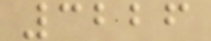3226
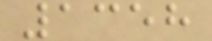1358
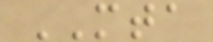MTA
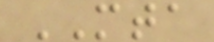MTA
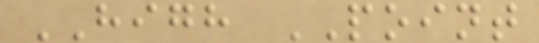HIGH POINT
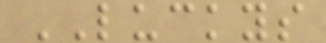LUCKYS
